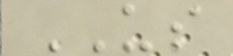US
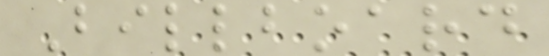Billboard
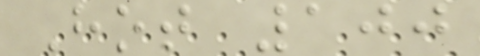Hot 100
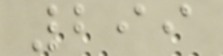299
